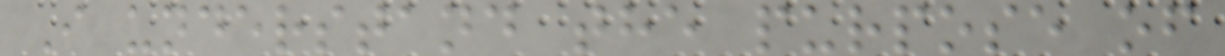I understand the purpose of
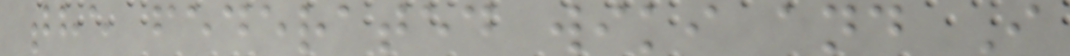the federated wiki and I
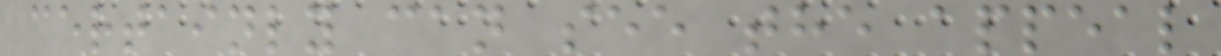certainly can see the appeal
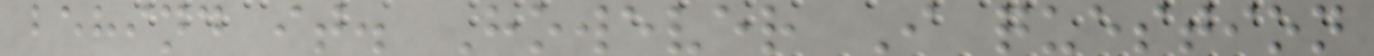behind it. However I question
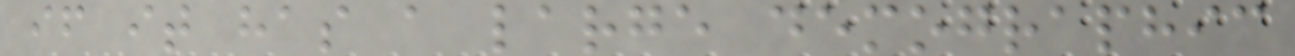if it has a large demographic
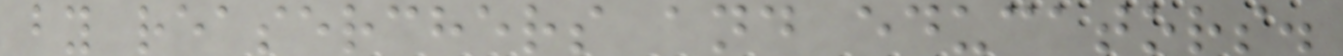by reaserchers and educators.
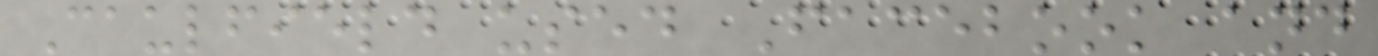Caulfield used Facebook and
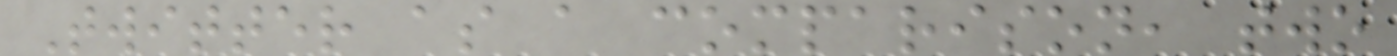Twitter as a comparison, two
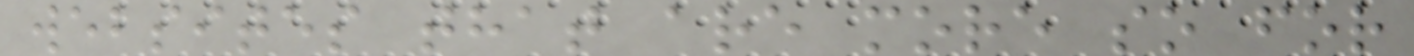websites that are more so for
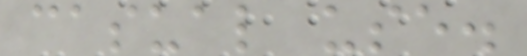casual use.
